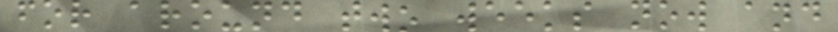for around two weeks now and
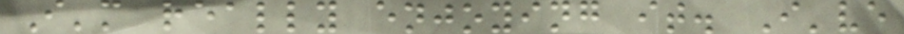I'm really enjoying it. I've
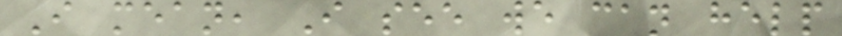I mean, I see we can help
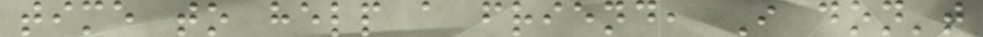time to help a friend, I don't
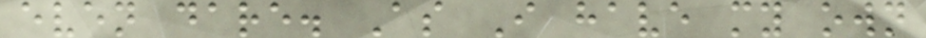even dare. As I have my own
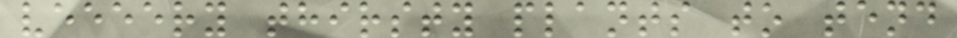veeeery thirsty plants to tend
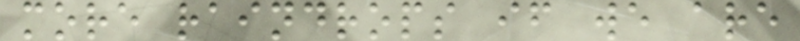more raindrops if we are
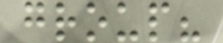group?
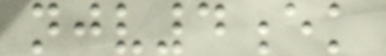njv4ek
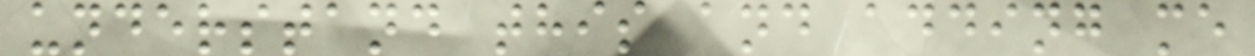understand this and adding me
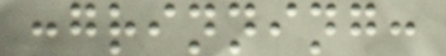:grinning:
